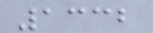1332
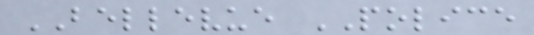BELLEVUE POLICE
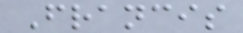Francis
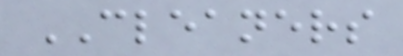CLEANERS
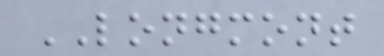LONGMONT
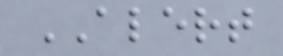ALERT
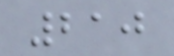210
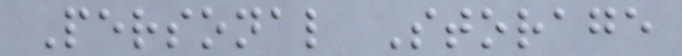Personal Storage
